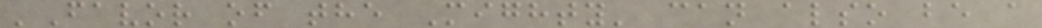'Favor of the Mighty' can also be a
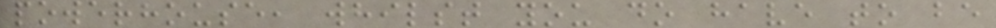powerhouse, whilst you do have to be
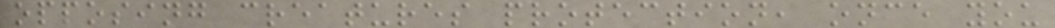opposing creatures protection, once you
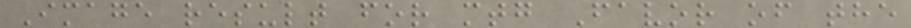Image result for mtg Favor of the
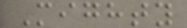Mighty
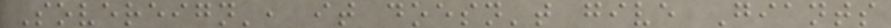Sovereign', it doesn't give Giants
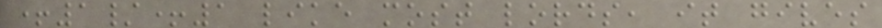+1/+1 like most lords, it gives
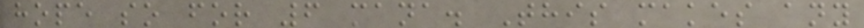hope so for 6 mana. This makes any
